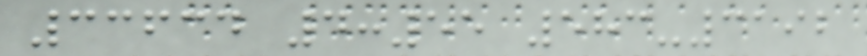33634 4:55 583-3192
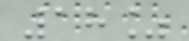18%
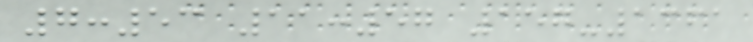7:53 11:57 157-1361
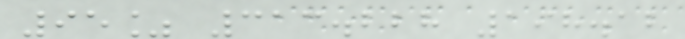95% 313.228 198.12
